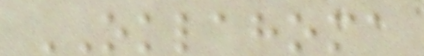OKLAHOMA
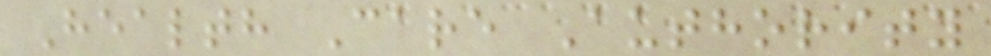Health Care Authority
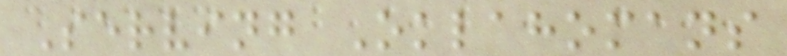Serving Oklahomans
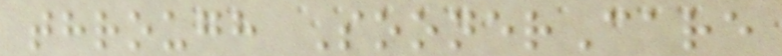through SoonerCare
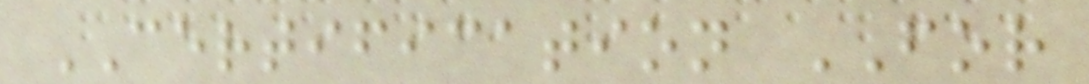CERTIFICATION FOR
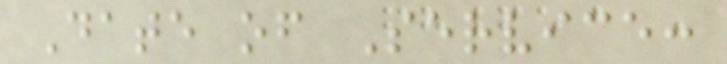Date of Service:
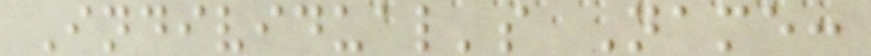Individual's Name:
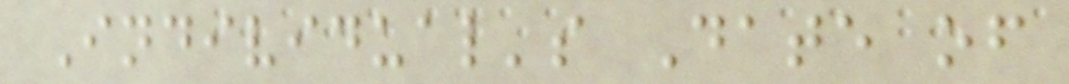Individual's Date of
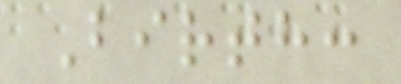Birth:
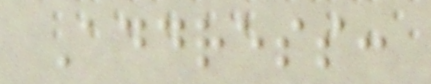Address:
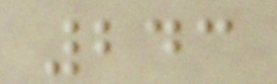243
